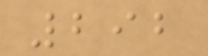292
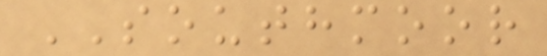SOUTHMOOR
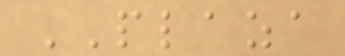PLAZA
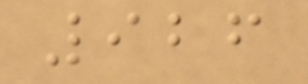926
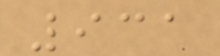931
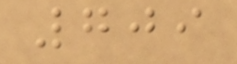709
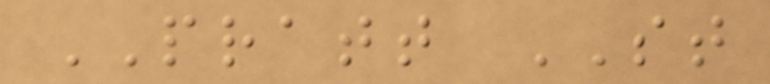PRATT ST
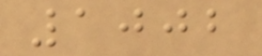1002
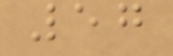57
